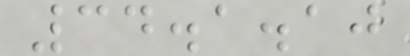34.1.10
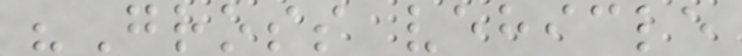"Gross vehicle
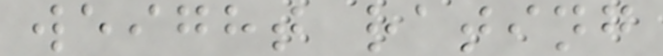weight rating
